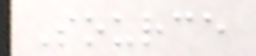Source
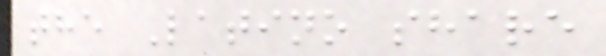the Latino share
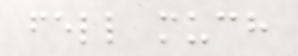fell much
